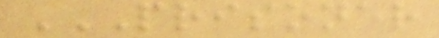PRISONER
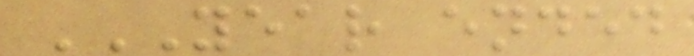YEAR ENDED
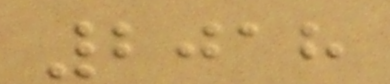2018
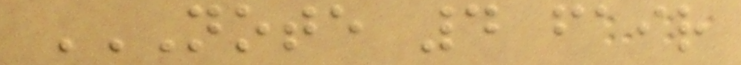NOTE 4 FAIR
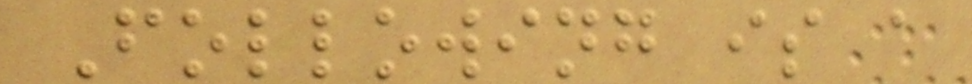Following is a
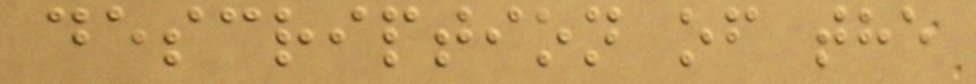description of the
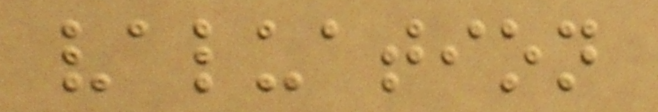valuation
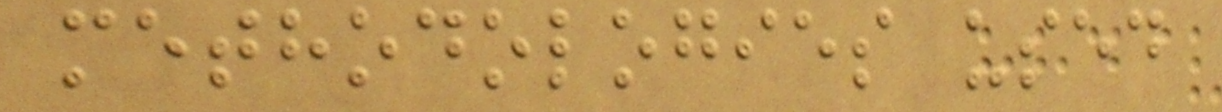methodologies used
